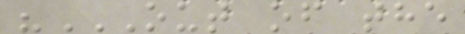"OUT OF THE
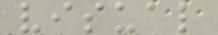visual
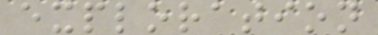exploration
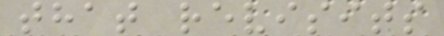that revisits
